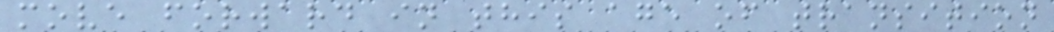move forward in this age of transition
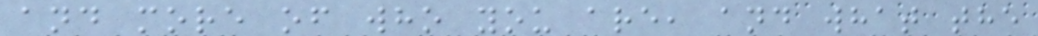and more of who you are, and what the
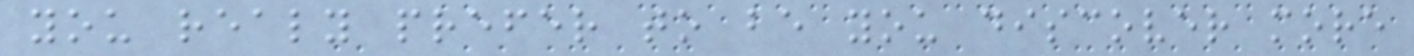you realy prefer to be you discover more
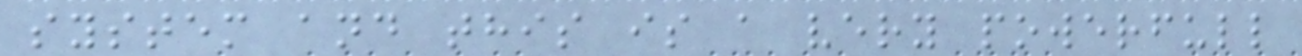system and this is a very powerfull
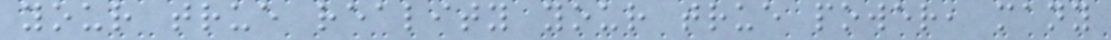your true reality your true power, many
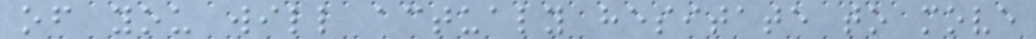of you will actualy hesitate to move
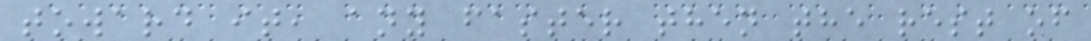toward it, any faster then the rest of
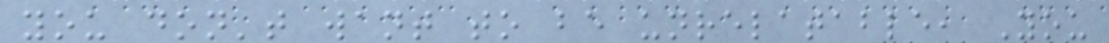you don't want to be unrelatable, You
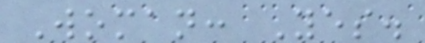Woman: Yes.
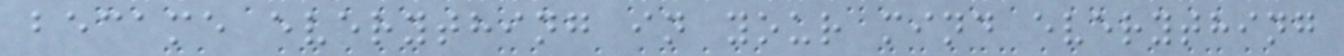became everything in your mind everything
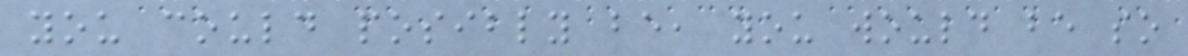you could posibly be, you would be so
